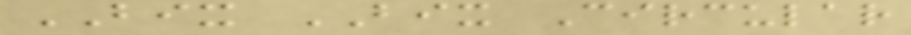BIX BIX Circular
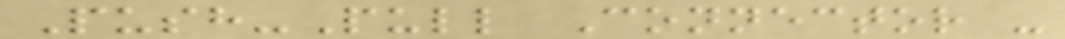Push-Pull Connector -
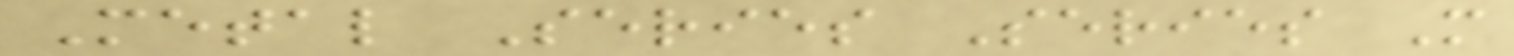Metal Series Series M
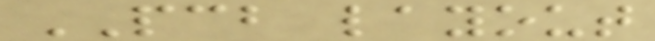PCB layout
